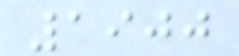1900
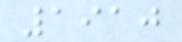1910
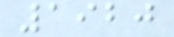1920
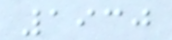1930
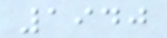1940
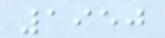1950
